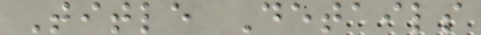Title Details
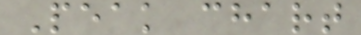Peak chart
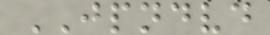JPNDVD
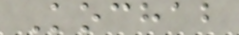Kochab
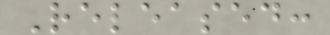Released:
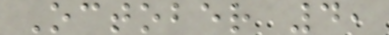October 4,
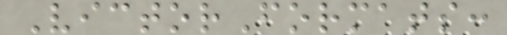VictorFormats:
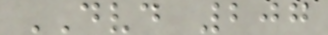DVD 207
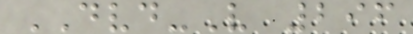DVD-V 296
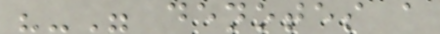"-" denotes a
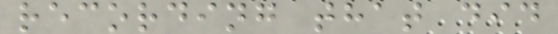recording that did
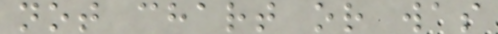not chart or was
